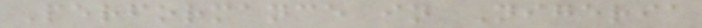Performance in Nigeria
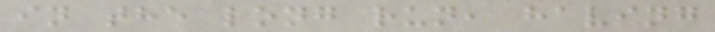in the long run, having
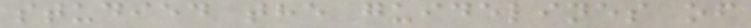studied the guidelines of
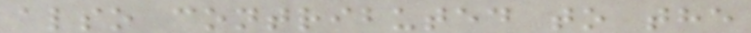also contributed to the
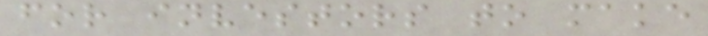for investors to make
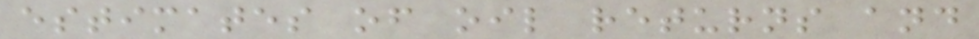estimates of oil returns and
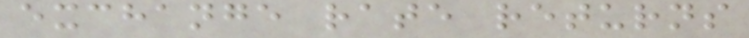exchange rate returns
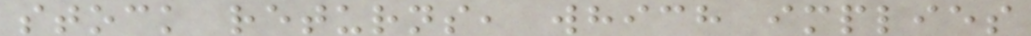stock returns, which implies
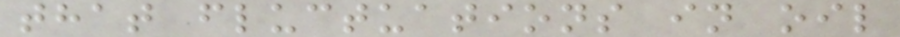that fluctuations in oil
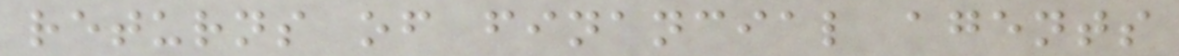returns of financial agents
